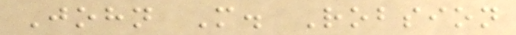John M. Robsion
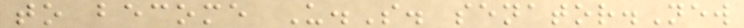to become U.S. senator.New
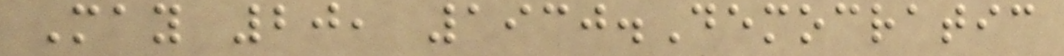May 20, 1930.Democratic
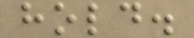hold.
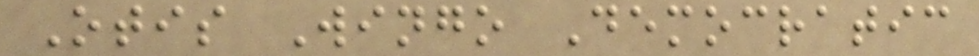Otis Wingo Democratic
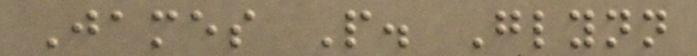James P. Glynn
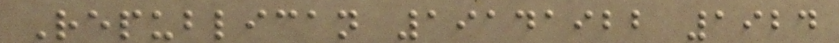Republican 19141922 1924
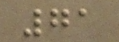71
